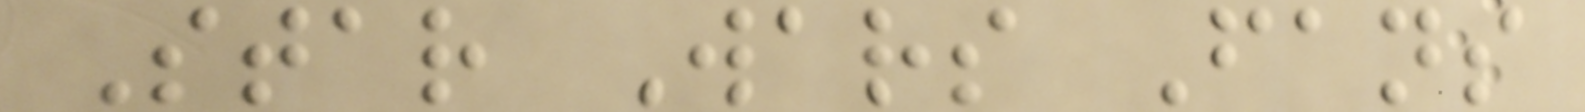Star Wars Fans
